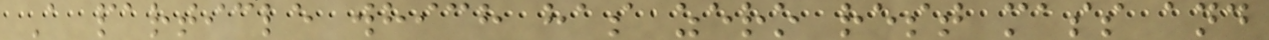A particle which has zero rest mass and
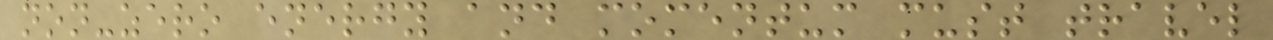non-zero energy and momentum must travel
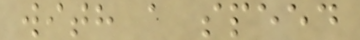with a speed
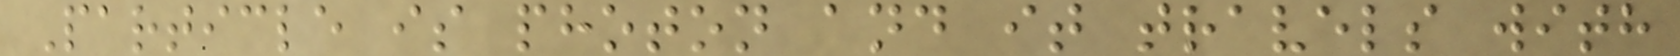Particle is photon and it travels with
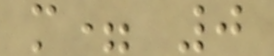m= 0
